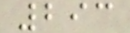293
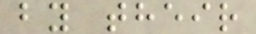by their
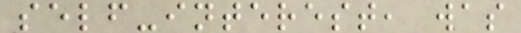self-interest, was
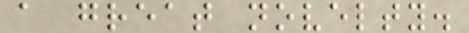a great novelty.
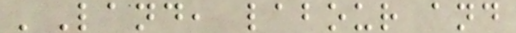'Land, labour and
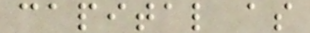capital as
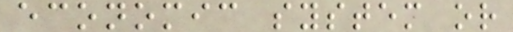economic system or
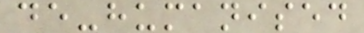de-humanised
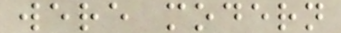were modern
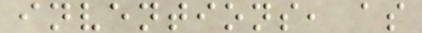inventions, as
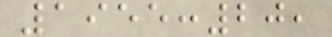1955:20,
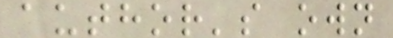author's own
